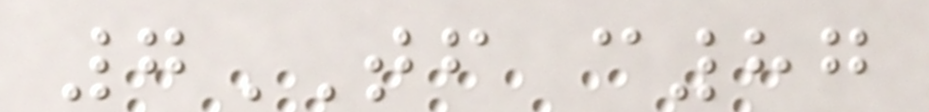7TF c87
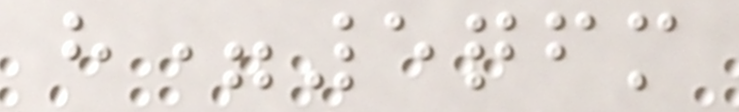h=5qfm
